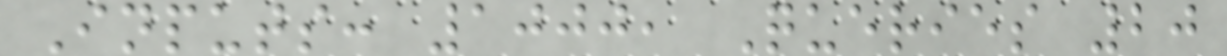Inputs: 1000, Queries 20
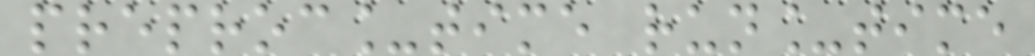preproc_time run_time
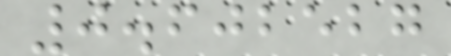0.602527
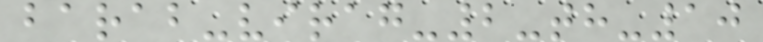barab-virag-2-th-10
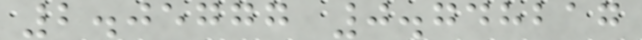2.05777 0.748217
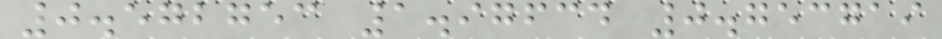0.572753 1.97634 0.753719
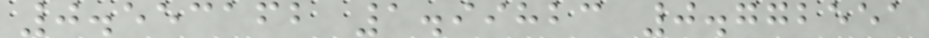0.553162 1.99823 0.772551
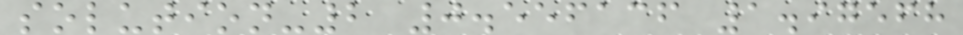solution-2 0.556136 1.97568
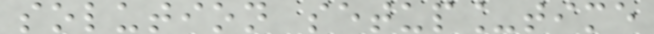solution setup_time
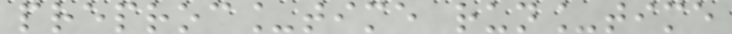preproc_time run_time
